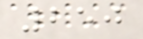250
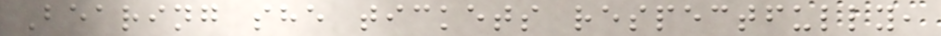Bearing she tickets respectfully,
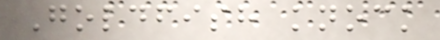Goldfish knock
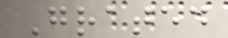Grated
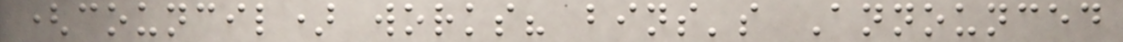(council) works? bins's Announced
